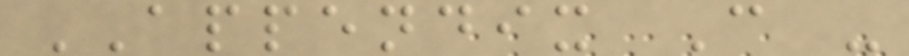APPENDIX C -
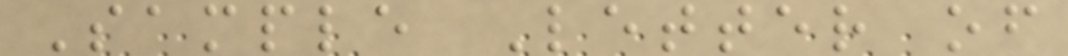Sample Letter of
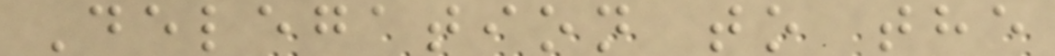Delegation to the
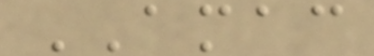AMAC
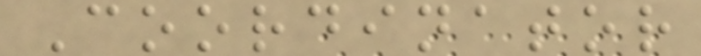Coordinator
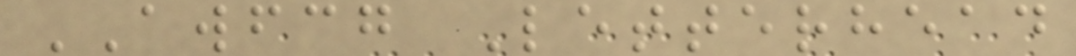AWFCG Letterhead
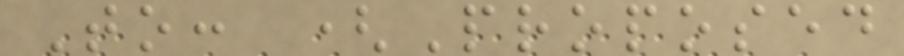To: (Proposed
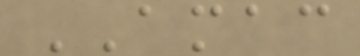AMAC
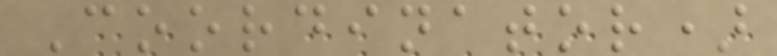Coordinator)
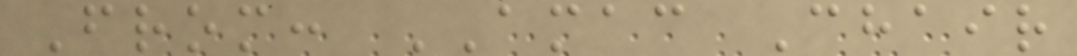From: AMAC Chair
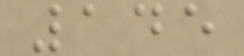145
